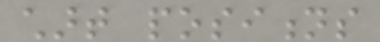chart positions
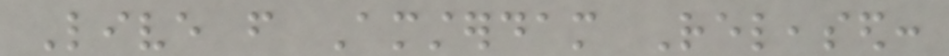Live from Amsterdam Released:
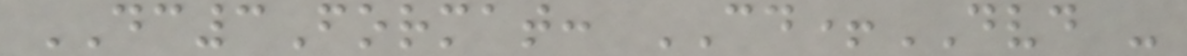DC3Format: CD+DVD -
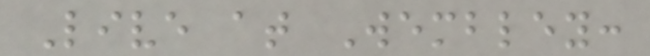Live at Wembley:
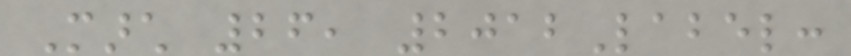March 26, 2012Label:
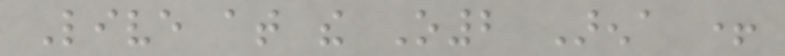Live at the O2 Arena +
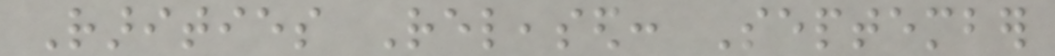Rarities Released: September
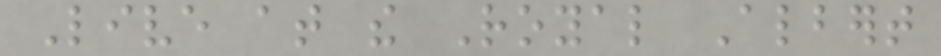Live at the Royal Albert
